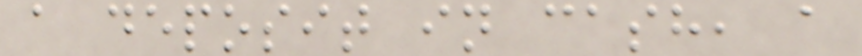a deposit in cash, a
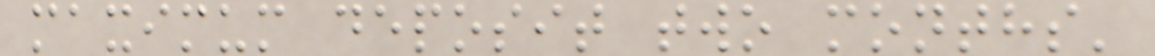maximum deposit two months'
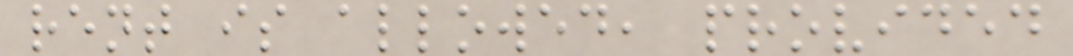rent is allowed, provided
